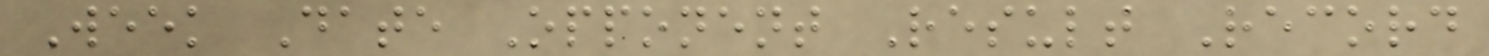Week Date Opponent Result Record
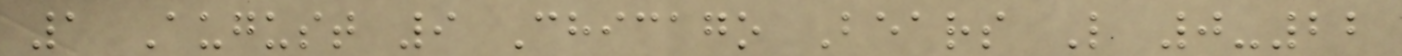1 August 9 Chicago Bears L 0-22
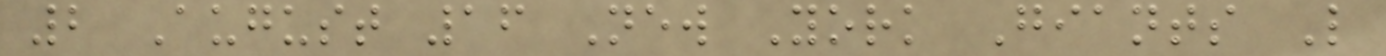2 August 16 New York Giants L
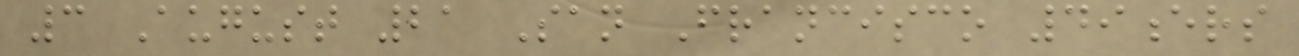3 August 21 San Francisco 49ers
